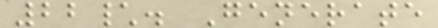22\. Generate
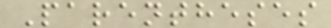Parentheses
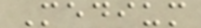Medium
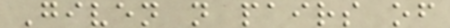Given n pairs of
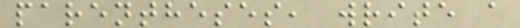parentheses, write a
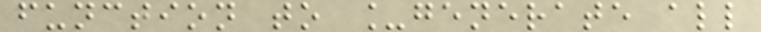function to _generate all
